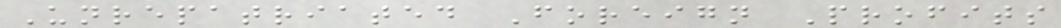Unrepatriated Foreign Profits
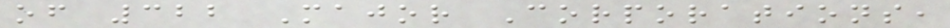of 322 Major Corporations,
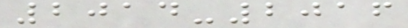2014-2016
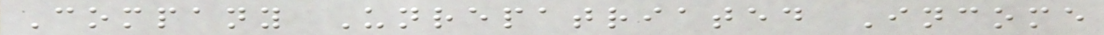Company Unrepatriated Income
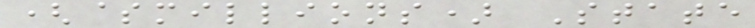($millions) State
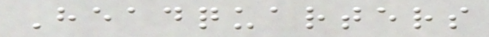Headquarters
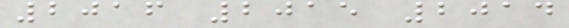2016 2015 2014
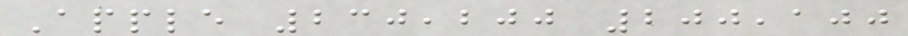Apple 230,200 200,100
